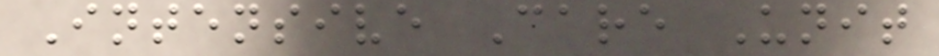Intensive Care Unit
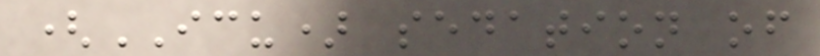(ICU) sedation of
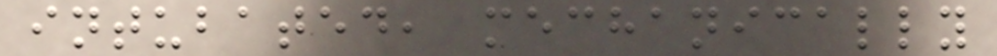intubated, mechanically
